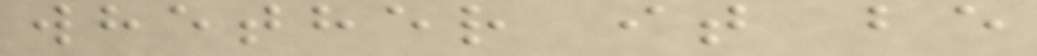whether it be
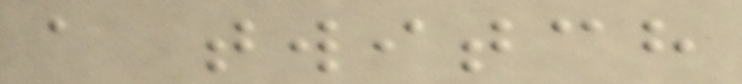a twitch
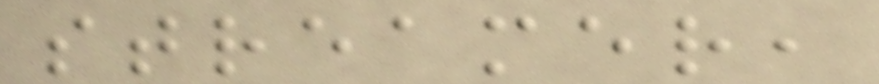streamer,
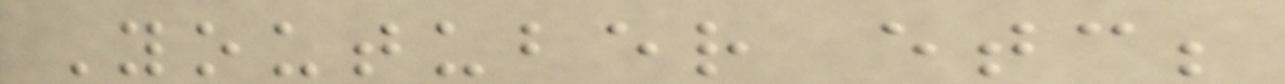Youtuber etc;
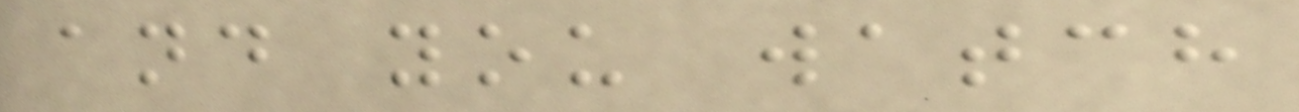and you watch
